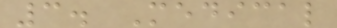3. Medical
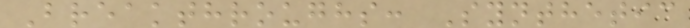Breakthroughs: Synthetic
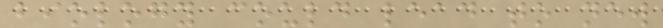biology could lead to new
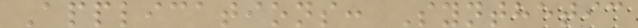Applications: Synthetic
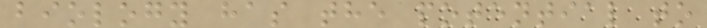biology has the potential to
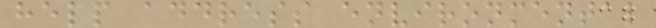help address environmental
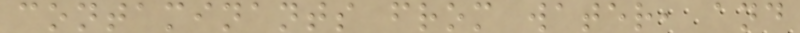contaminants from water, and
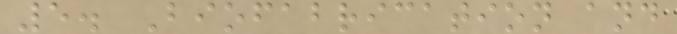5. Biofabrication and
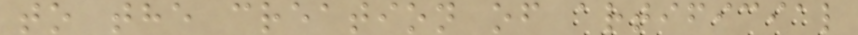to the creation of artificial
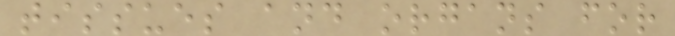tissues and organs for
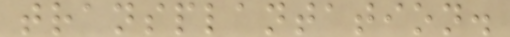transplantation.
